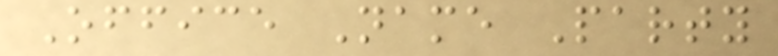Office Name Party
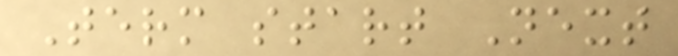Term start Next
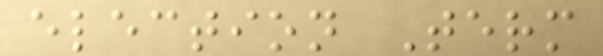election Term
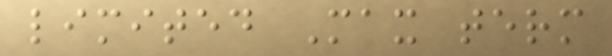limited Max term
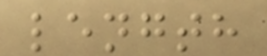length
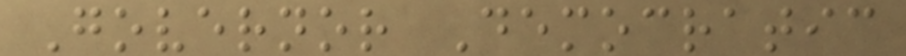Governor Democratic
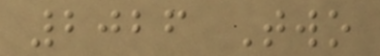2026 Two
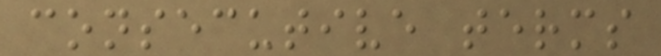consecutive terms
